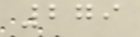279
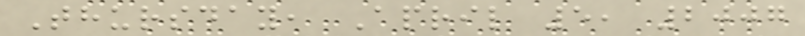Thursday, April 5, 2007
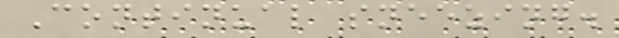Continual sneezing.
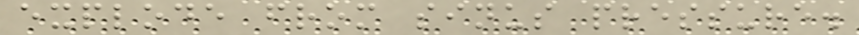explode from sinus pressure.
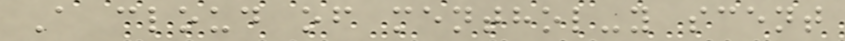A cloud of menthol-y scent
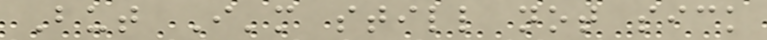But I'm still not sick
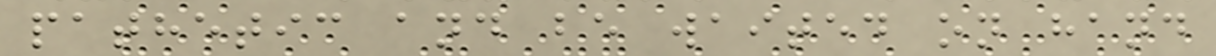pathetic and be waited on hand
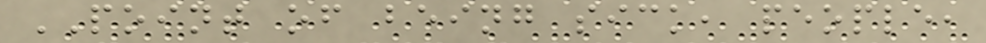POINT of being sick, people,
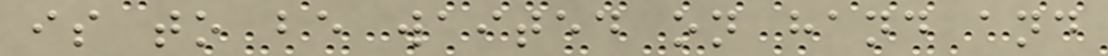is to be waited on hand and
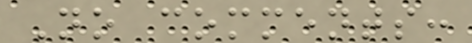No comments:
